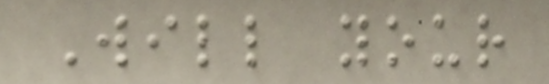Will your
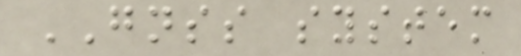GNSS system
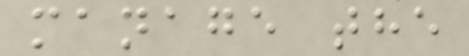manage the
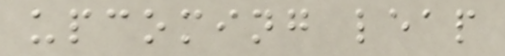upcoming leap
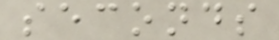seconds
